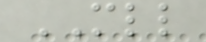MLL
